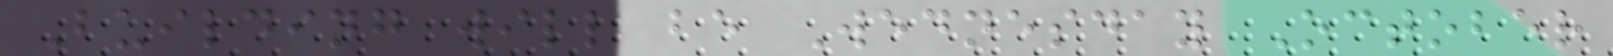Building will be Wednesday October
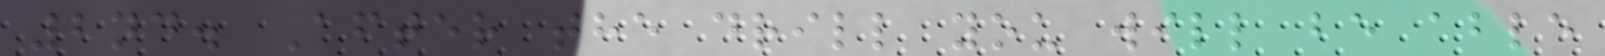2nd. After the drill you will be able
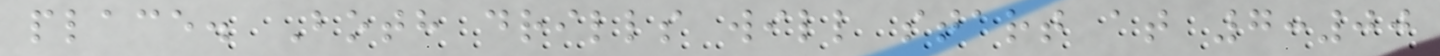place. Both drills will start at 7:00
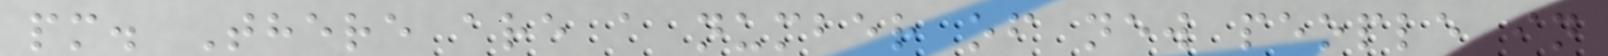pm. There are a number of new people in
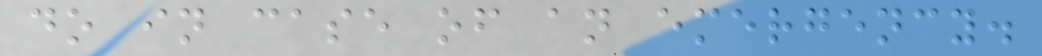do in case of an emergency.
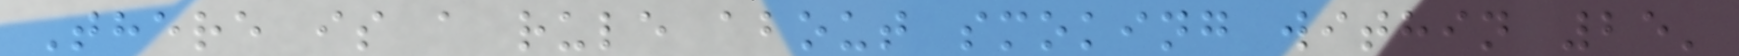There is a rule about smoking within 25'
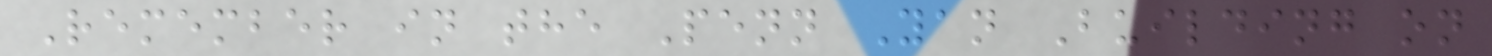Remember in the Penn Yan Building on
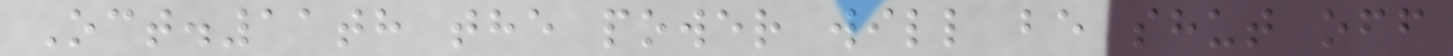Oct.11th the power will be shut off
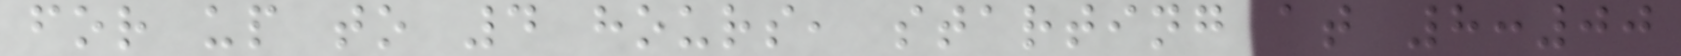for up to 4 hours, starting at 8:00
